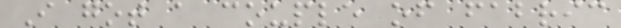I got a couple of fabric
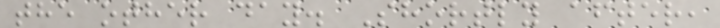the other day. Shortly after,
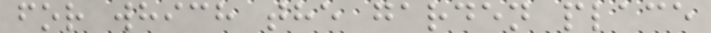for which the garden place
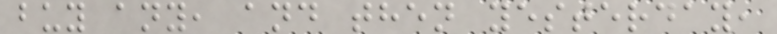buy any, and then yesterday,
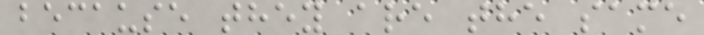because they are the same
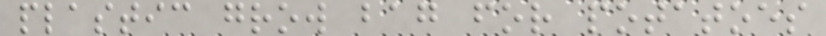plastic grow bag for potatoes
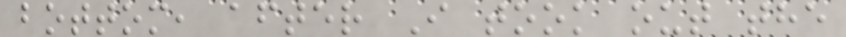bottom, after I took out the
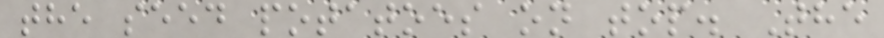the seed potatoes on top. The
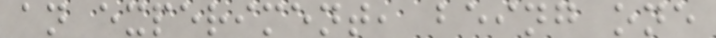an experiment, being one
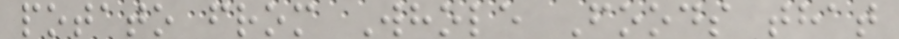potato from Whole Foods that
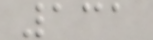131
